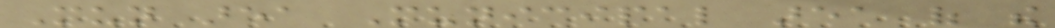Mun area Municipal area of the
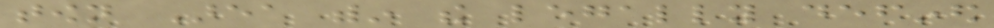town Area within the legally defined
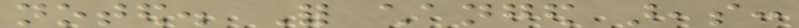noted. For changed areas:
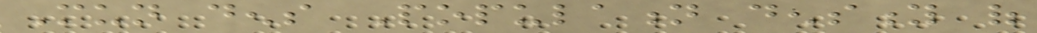Mun dens Population density of
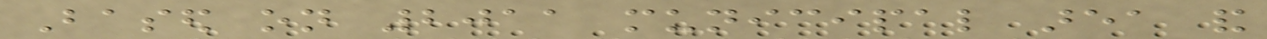Based on 2011 municipal area and
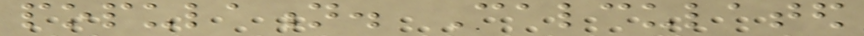population. Calculated
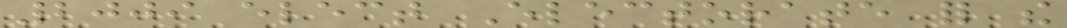2009 elect Electorate for the
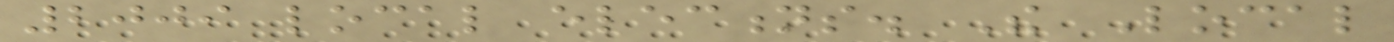2009 local elections. The Local
